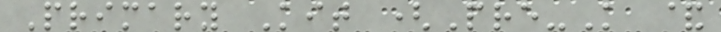Primary Kit (Pre-K &
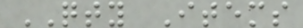QTY Items
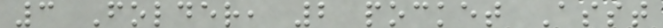3 Folder, 2 pocket Asst
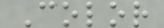Color
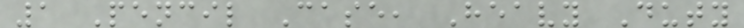1 Pencil Case, Heavy Duty
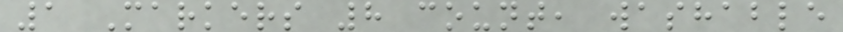1 Markers 8 count, washable
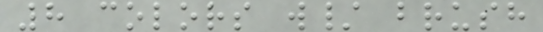8 colors w/ brush
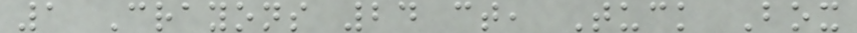1 Crayons 24 ct, Tuck Box
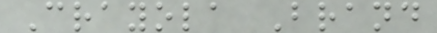Crayola Brand
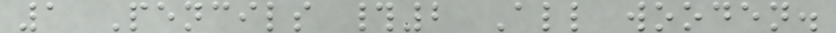1 Pencils #2 All wooden.
